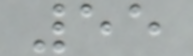55
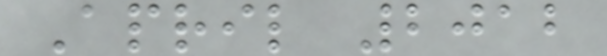April 2012
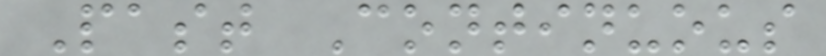Past Continuous
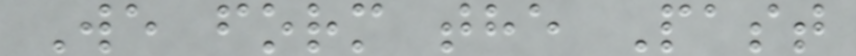We form the Past
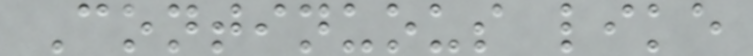Continuous like
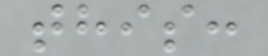this:
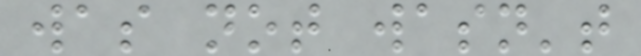was not wasn't
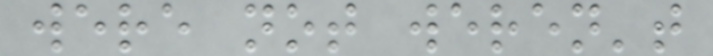were not weren't
